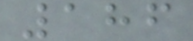186
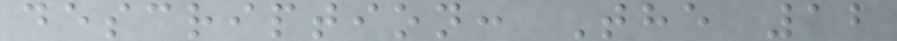description: The 12
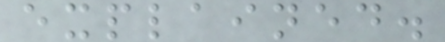explained.
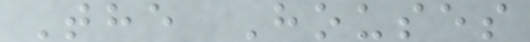The Houses
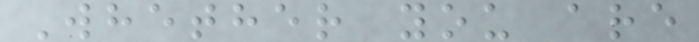Whether you are
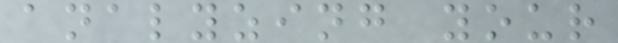analyzing your
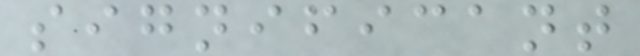significant
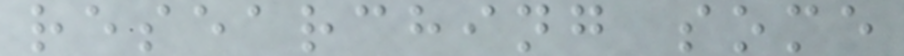researching some
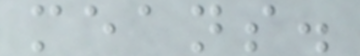means.
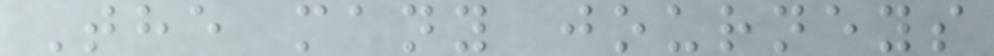The many journeys
